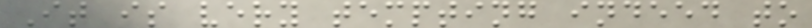It is very tempting indeed to
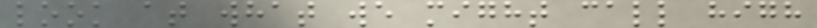look at what we might call high
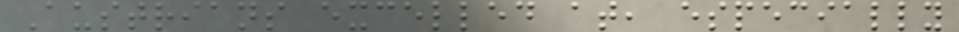Austrians excelled at, especially
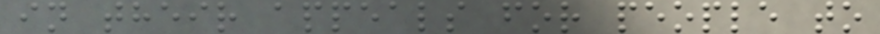in their appeals for people to
